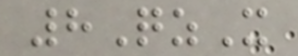8QzX
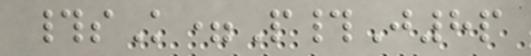#sK=P#J8p
